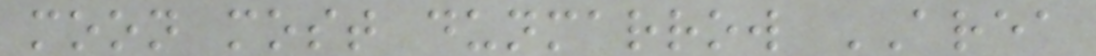moon most dunmarrow AREA
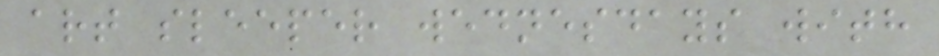art sleeper wednesdays with
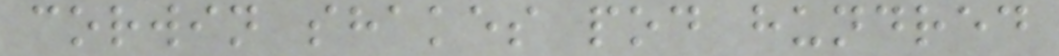corwin shakes pod hundred
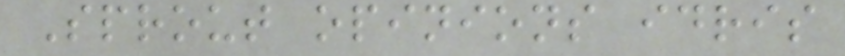Sprout opinions idris
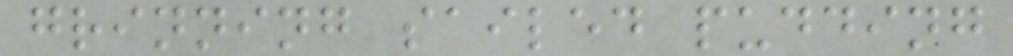grinning sailed pudding
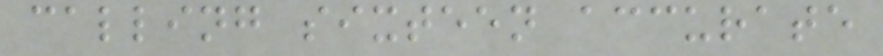calling sixteen accurate
